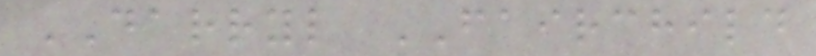DARRYL FAIRCHILD
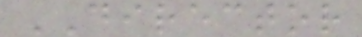DIRECTOR
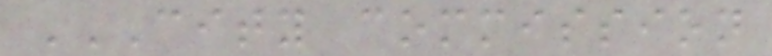CITY COMMISSION
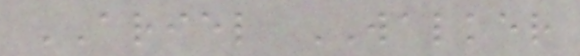ARIEL WALKER
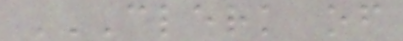CLERK OF
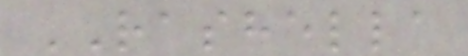RASHELLA
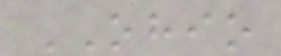OHIO
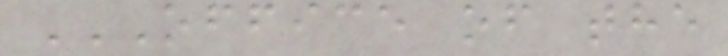OFFICE OF THE
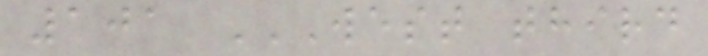101 WEST THIRD
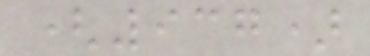(937)
